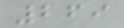269
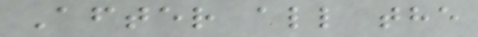After all the
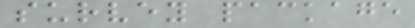survey package
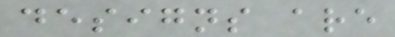designs are
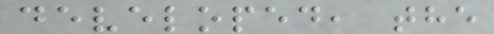developed, the
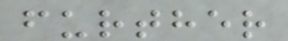further
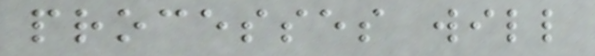processes will
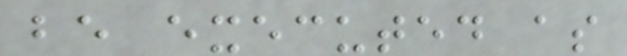be executed as
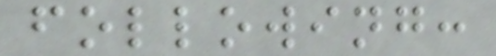following:
